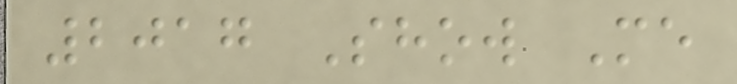2017 Show Me
